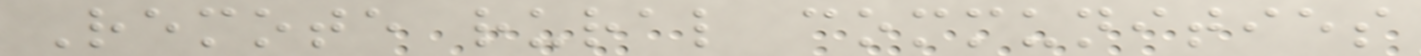Remote rural communities
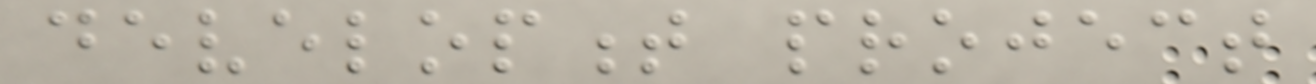development project
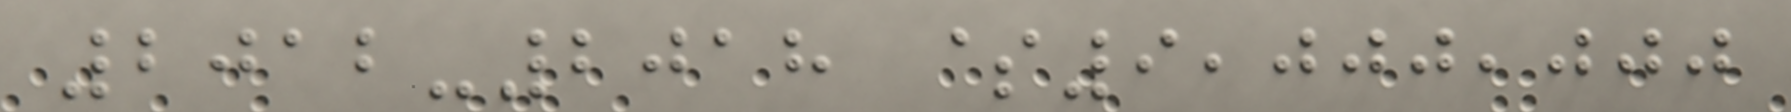2012-2018 $9,000,000
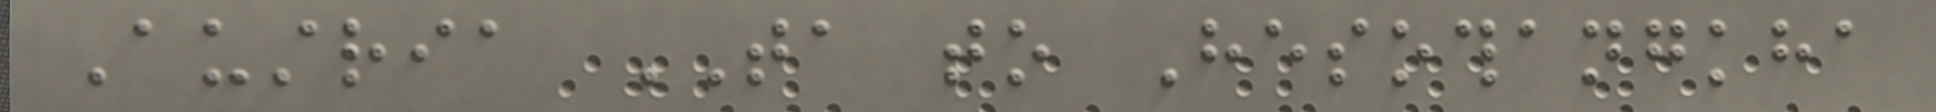Austria TA to Hesothangkha
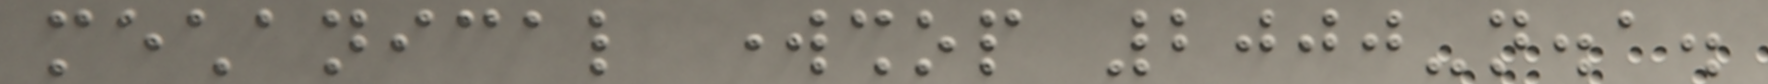mechanical workshop 2000-n.a.
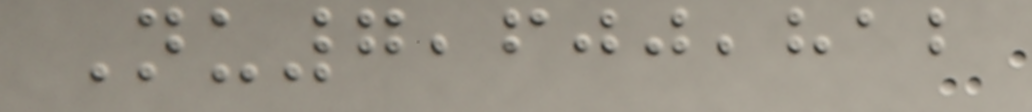Nu7,600,812
